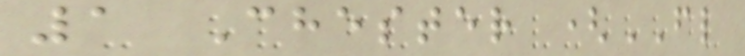1 Chester (FL
